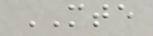MTE
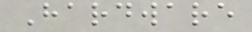Hardware
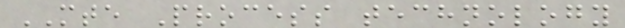MTE Process technology
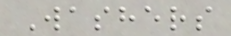Washers
